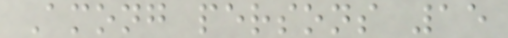Among persons 15
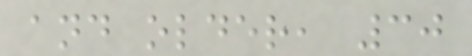and older, 30
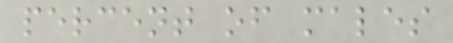percent of males
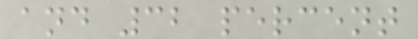and 32 percent
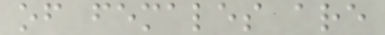of females are
